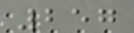257
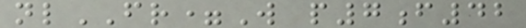nlFR=W p7f42
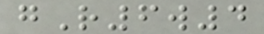gR6w4
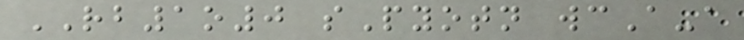RB1o0 sPyotn wcA-a
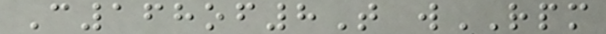C168of8T wRPM
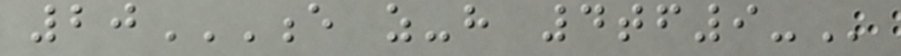20E Z-H 4TF9-
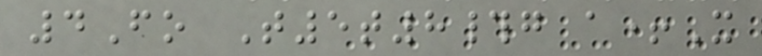4Fo T5t8#g a+X
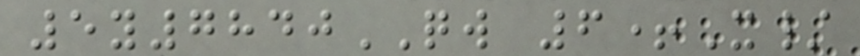5y7840QW 6+X/
